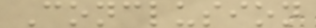Conclusion
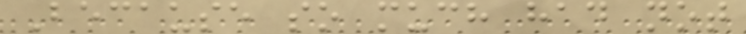Because so much had not
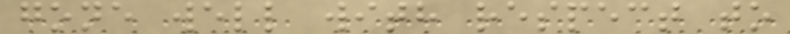gone well with respect to
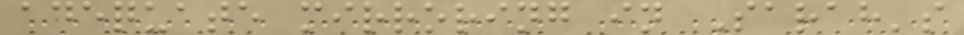adequate mirroring in Sarah's
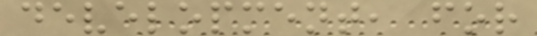development, for
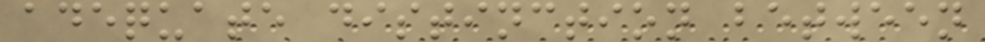adequate distinction between
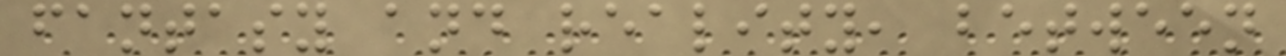fantasy and reality, between
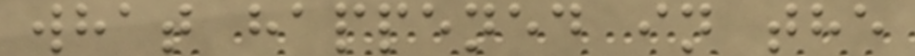what happened in the
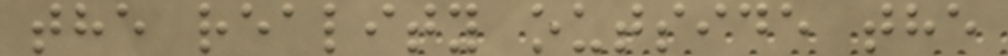the reality outside the
